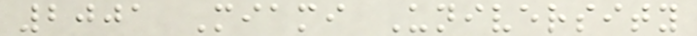2001 Miami University
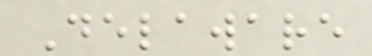Delaware
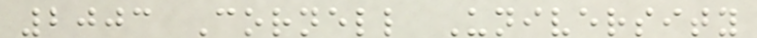2003 Cornell University
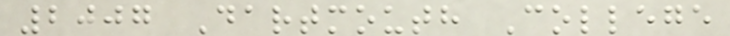2007 Dartmouth College
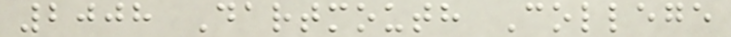2008 Dartmouth College
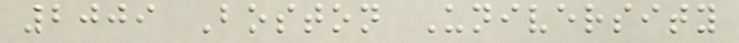2009 Boston University
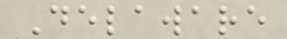Delaware
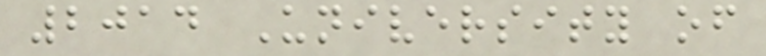2014 University of
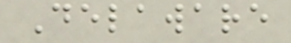Delaware
